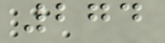274
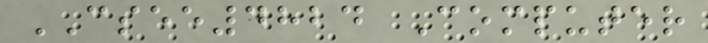CSEE4824 Computer
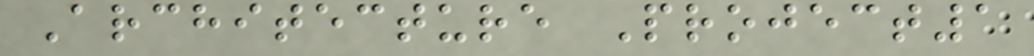Architecture Project1
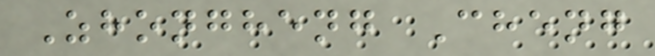Zhongheng Cheng
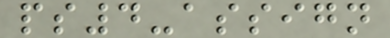ps4-assign
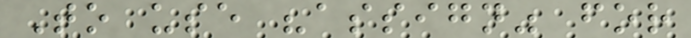To use "assign" for
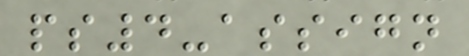ps4-assign
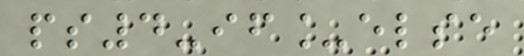ps4-if_else
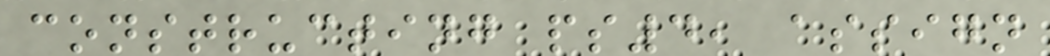constructing ps4, assign
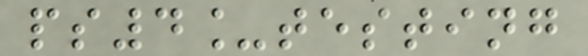ps4_testing
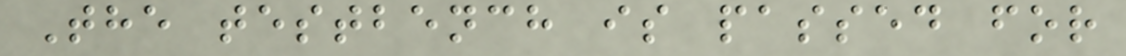The testbench is passed for
